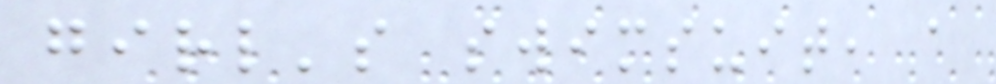girl's swimsuit, a
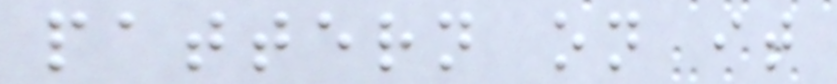pattern on it
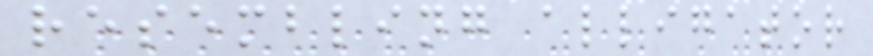resembling alligator
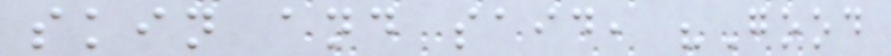skin and said, "Good
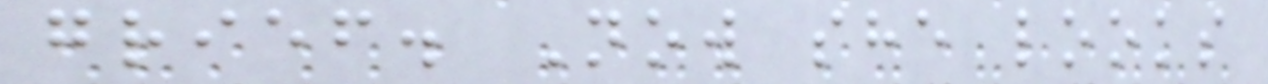grief. Now she looks
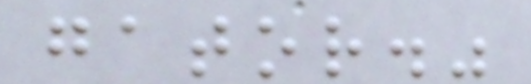gator."
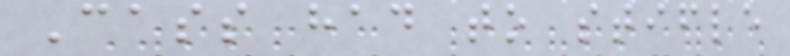Cass had to stifle
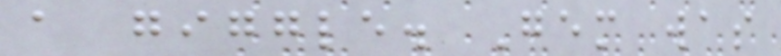a giggle. Gem was
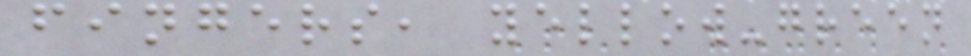fingers, yellow-green
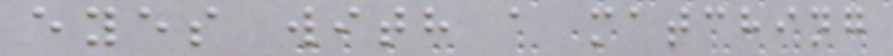eyes with a matching
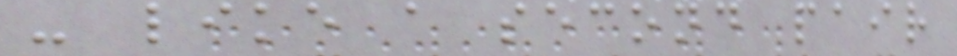- like a second pair
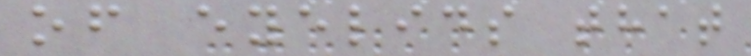of eyelids that
